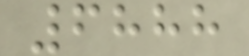6888
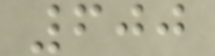600
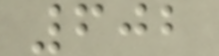602
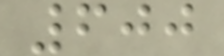600
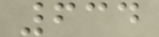634
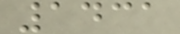1431
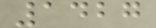1427
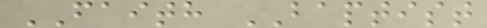FAITH BAPTIST
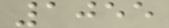1055
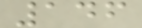146
